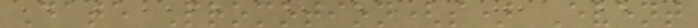Date Promotion(s) Event
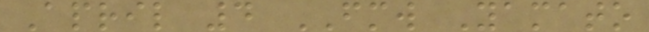April 4 FMW Yamato
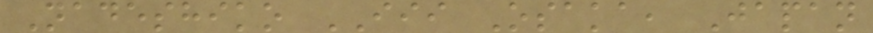Nadeshiko III Osaka, Japan
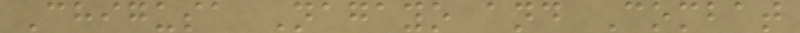Chigusa Nagayo and Combat
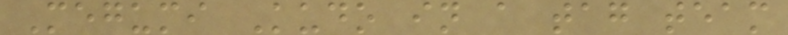Megumi Kudo in a tag team
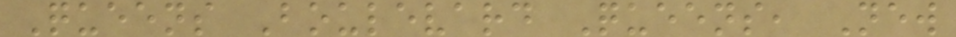Queens Boulevard Queens, New
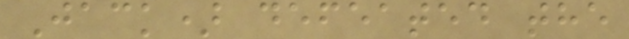Jack) defeated the
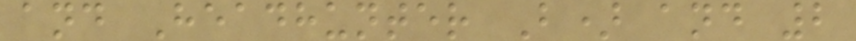and Headhunter B) and 2
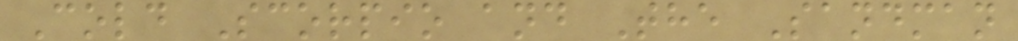Cold Scorpio and The Sandman
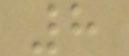8
